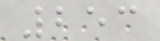253
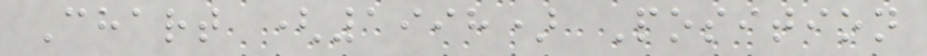Chart (1998) Position
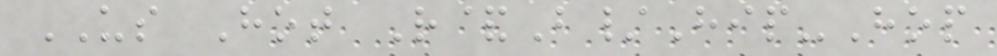US Hot R&B/Hip-Hop
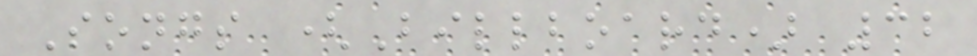Songs (Billboard) 32
